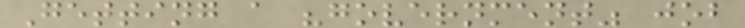Getting a "government" job
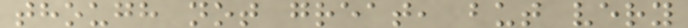though not great, but very
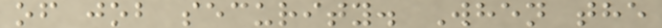of job security. When the
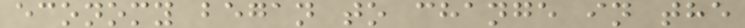economy began to change in the
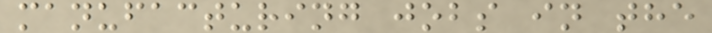manufacturing jobs in the
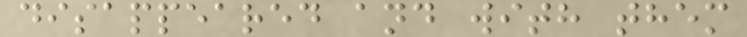disappeared and with them
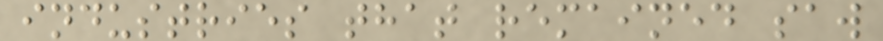industries that remained saw
